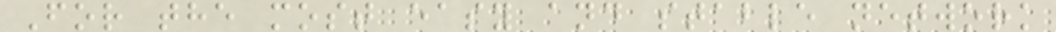For the most easy and stable network
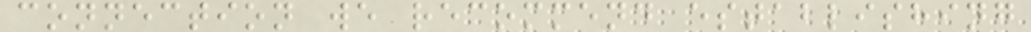connection we recommend establishing
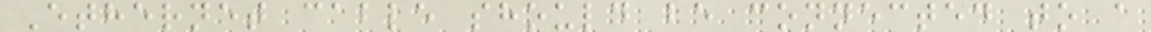Ethernet cable should be connected to a
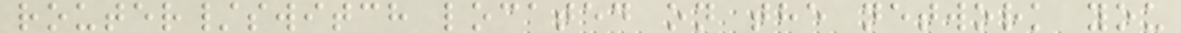router/switch located on the network you
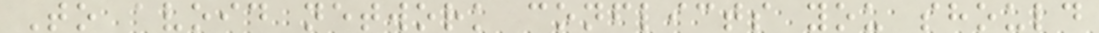To avoid network conflicts you should
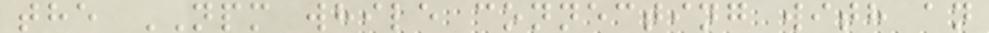the NPM while connecting with an
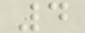4
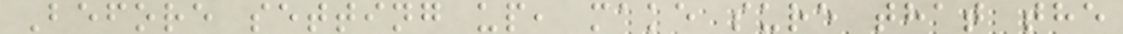Before setting up, make sure that the
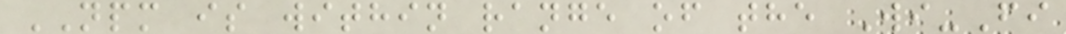NPM is within range of the Wi-Fi
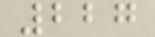227
